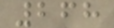268
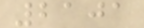2101
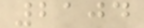2104
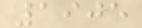1905
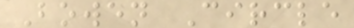Bowen Circle
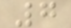7
